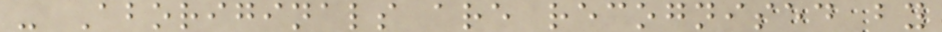- Aboriginals are recognised by
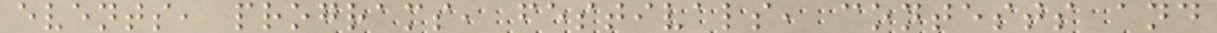events, programs, festivals, contests and
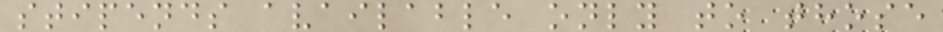stipends available only to those
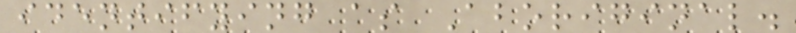identifying as Aboriginal.
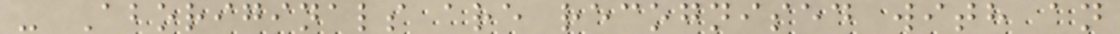- Aboriginals are recognised with an
